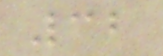32
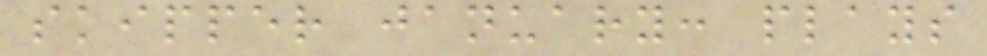skipper january: plays
